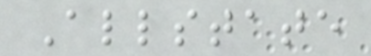Allstate
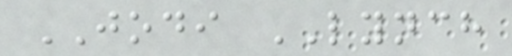JODI LYNCH
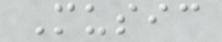Music
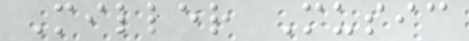Miller Music
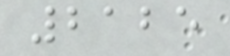2125
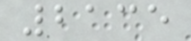2135
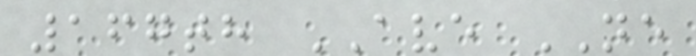167th AVE NE
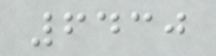6430
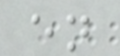en
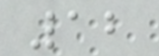12
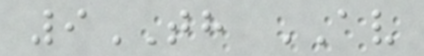9TH AV
